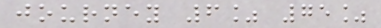journey 6% 75%
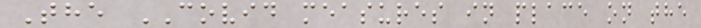The COVID measures in place on the
